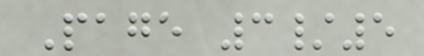Page 3/5
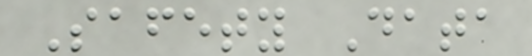Safety Data
